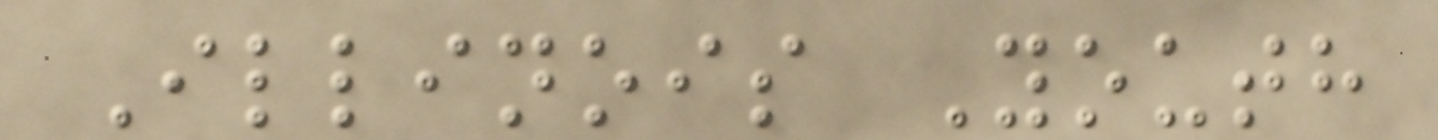Illinois Youth
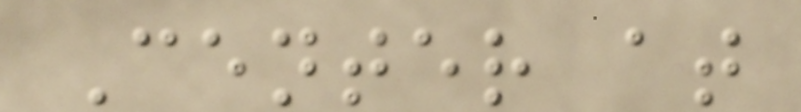Center at
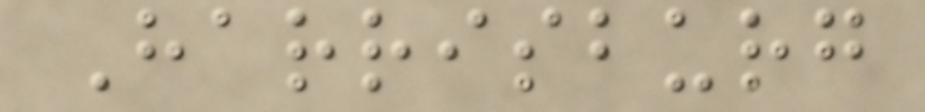Harrisburg
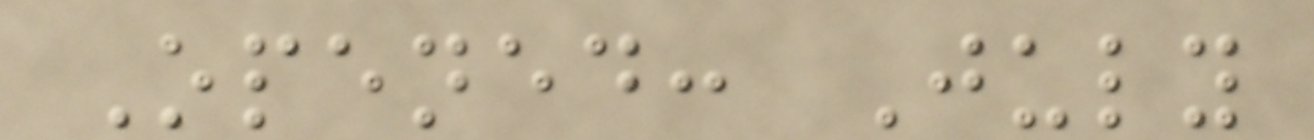Opened: July
